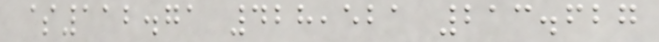$112.71 428,521 213.627
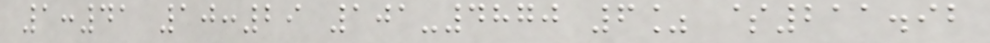1:41 10:29 101-4870 6% $211.92
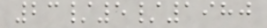23/5/1980
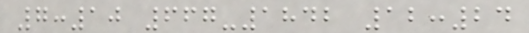7:10 667-1842 12:24
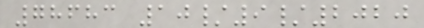78683 10/9/2020
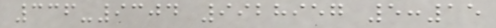336-9304 9928957 5:15
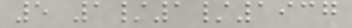5 1/1/1937
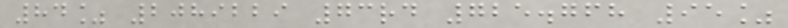84% 2089229 73rd 725.768 95%
